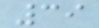39
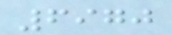6970
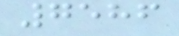7586
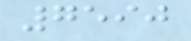7590
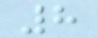8
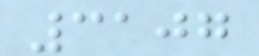3107
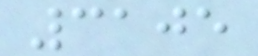3105
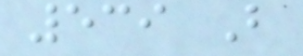539 B
